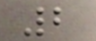2
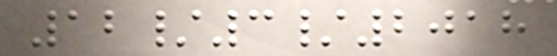12/3/2018
